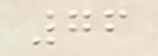76
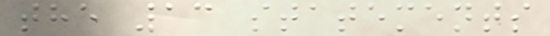the 13 statements
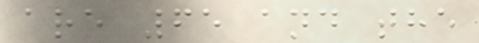are 65 and the
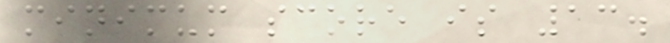minimum score is 13.
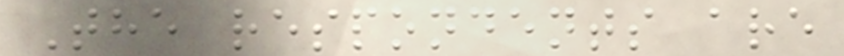The respondents are
